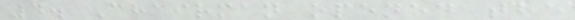4. Chairman opened the
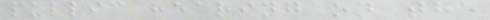public hearing on the
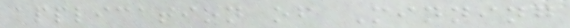application of Minning
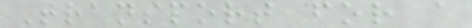Transport for a
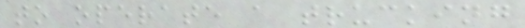to operate a trucking
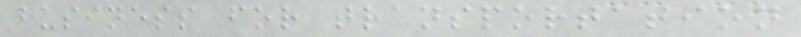business for transportation
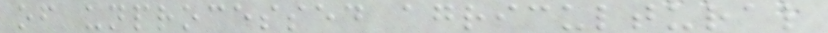of unprocessed agricultural
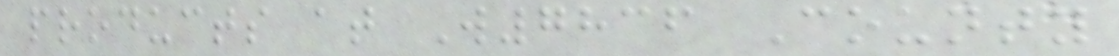products at W7836 County
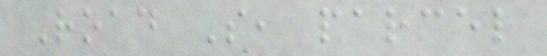Road S, parcel
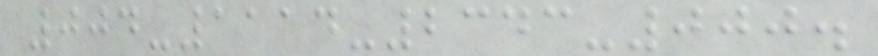004-1114-2343-000.
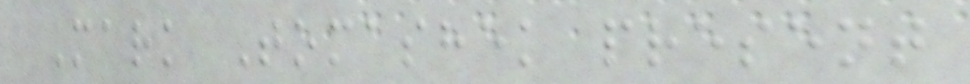Mark Tomashek present
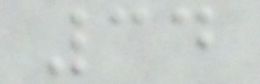34
